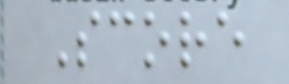Score
